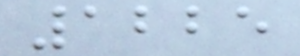1225
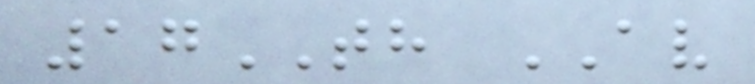17TH AV
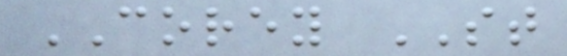COREY ST
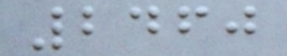2460
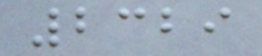2329
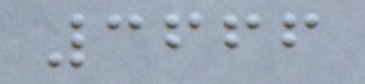3666
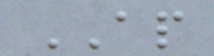AP
